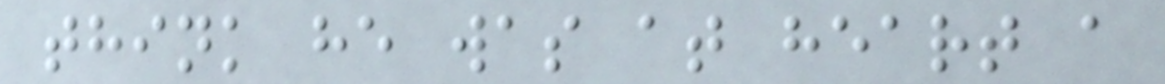think he was at heart a
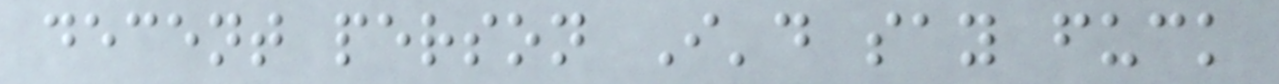decent person I'd say fuck
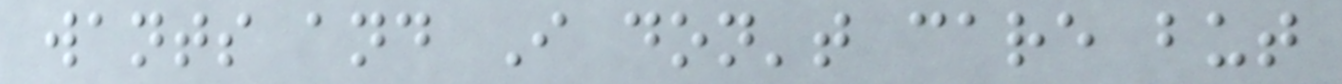wants and I don't care but
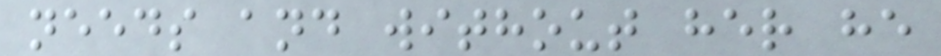needs and without her he
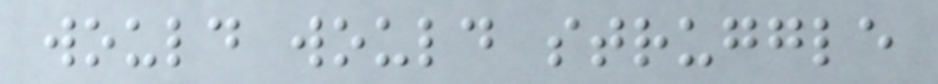would would struggle
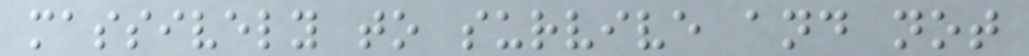massively to survive and not
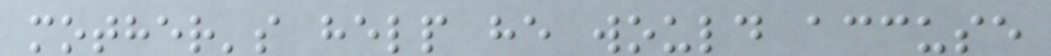mother's help he would accuse
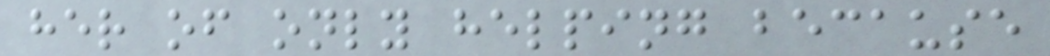her of only helping because
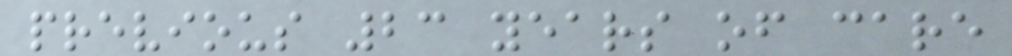previous 23 years of care
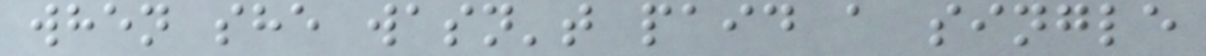when she wasn't paid a single
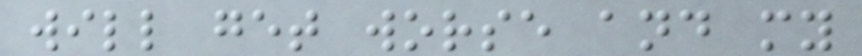will get worse and my
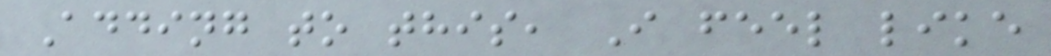Adding to this, I feel like
